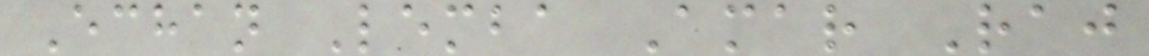Echan Lemba Amar Raj
